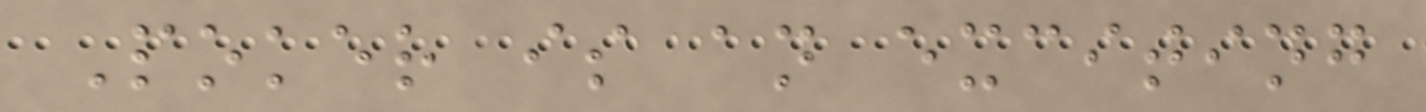Poker is an exciting
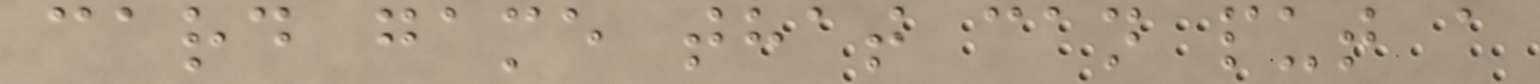card game that can put a
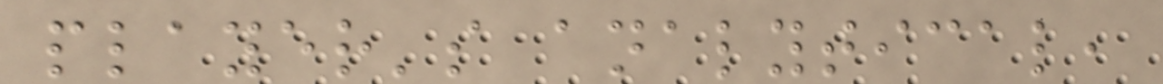player's analytical,
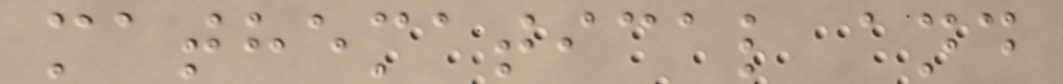mathematical and
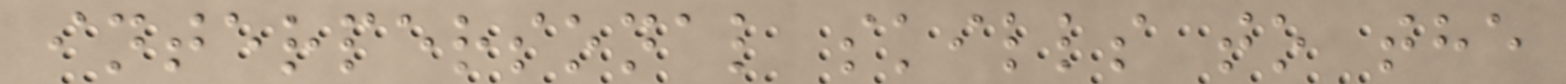interpersonal skills to the
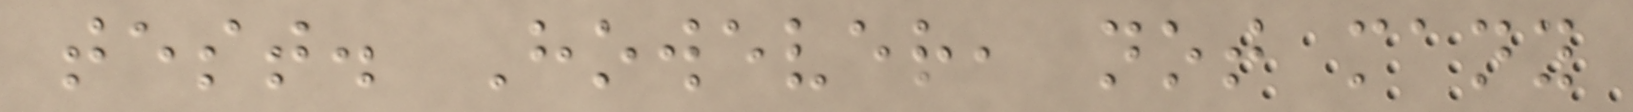test. However, not many
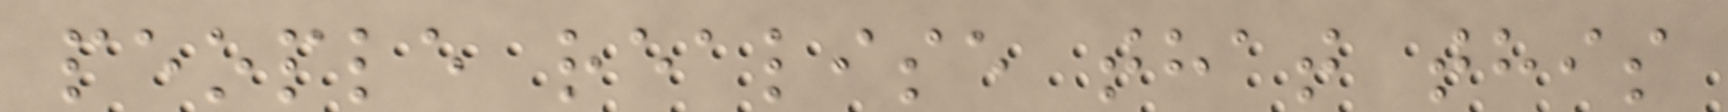people realise that this
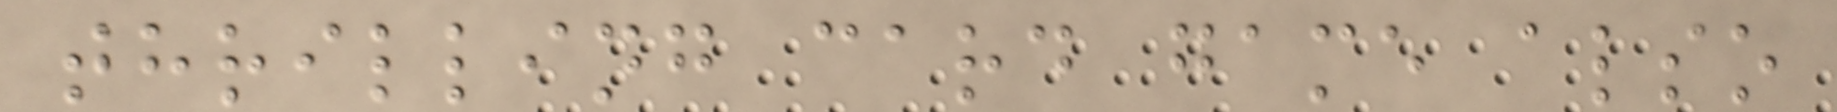thrilling card game also
